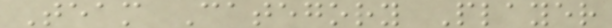Team Category Player
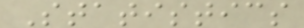Statistics
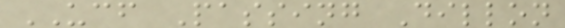UCF Passing Dillon
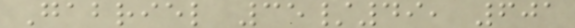Gabriel 35/49, 601
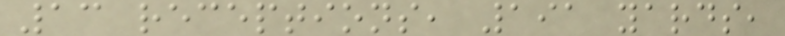13 receptions, 191 yards,
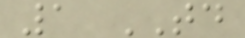1 TD
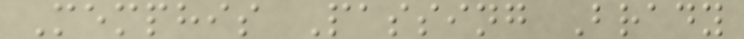Memphis Passing Brady
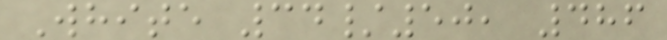White 34/50, 486
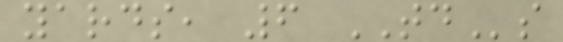yards, 6 TDs
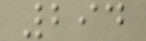294
